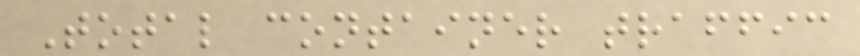Total container traffic
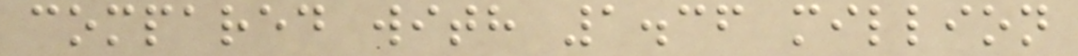compared with 1.36 million
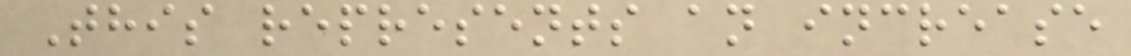This represents an increase
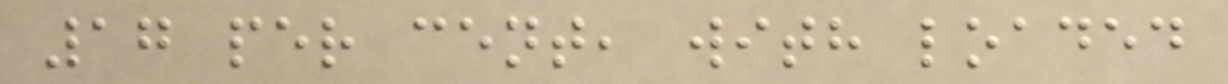17 per cent, with loaded
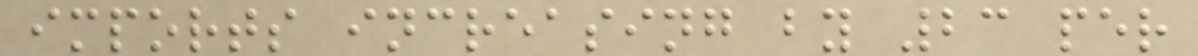imports increasing by 23 per
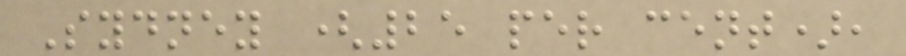Sydney (25 per cent),
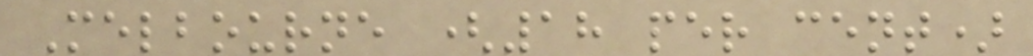Melbourne (18 per cent)
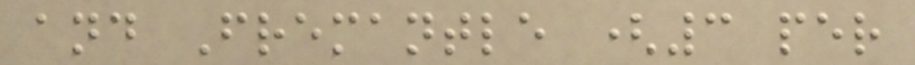and Fremantle (3 per
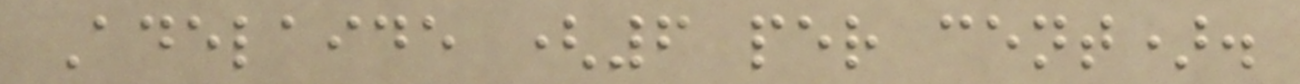Adelaide (6 per cent).
